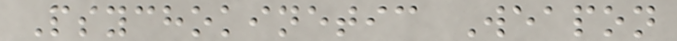Psychokinetic Weapon
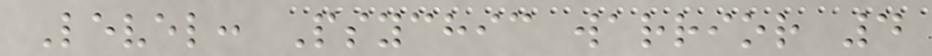Level: Psychic warrior 4
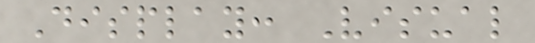Display: Visual
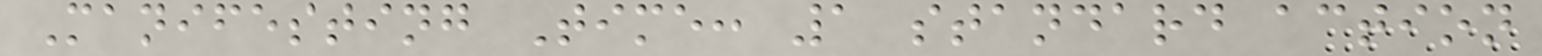Manifesting Time: 1 standard action
